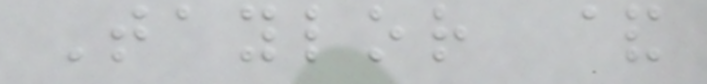Taylor &
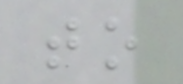to
